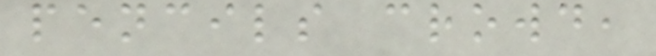pencils crowd,
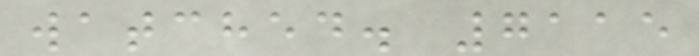watched. 7115
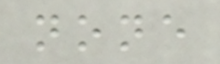none
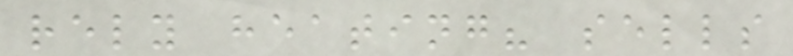rely heating? sells
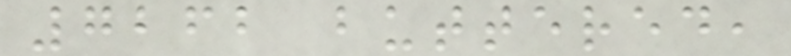7262 buttered,
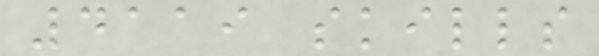4119 skills
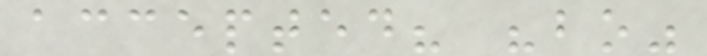accepted? "bo"
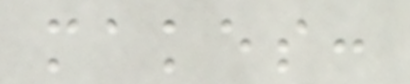makes:
